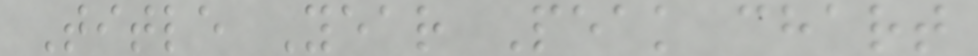Title Year Peak chart
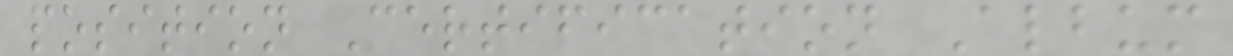position Certification Album
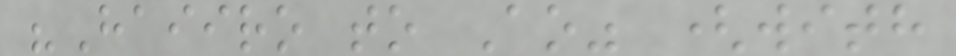"Haiiro to Ao" (with
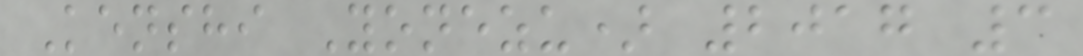Kenshi Yonezu) 2017 3
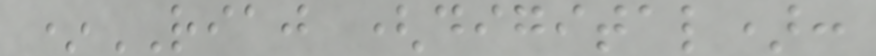*RIAJ (digital):
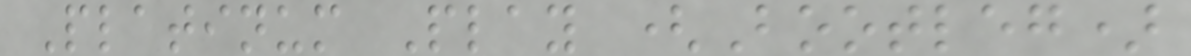Platinum Play (Bootleg)
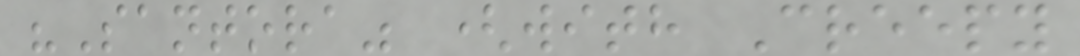"Santora" (with Creepy
